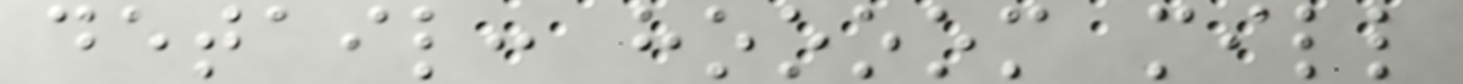detail: hoooom mill
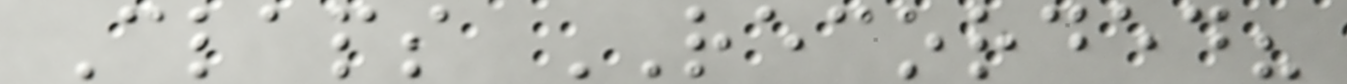Claps RECORDED?
